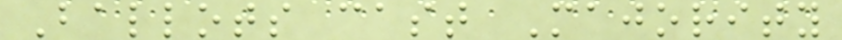Ballots cast Majority
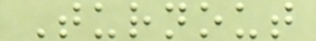Turnout
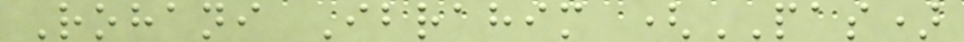Rohani Ibrahim (PAS)
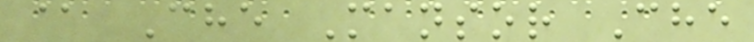@ Che Mansor Che
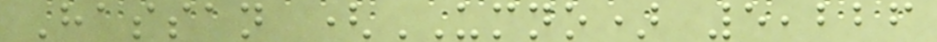Hassan (UMNO) 5,226
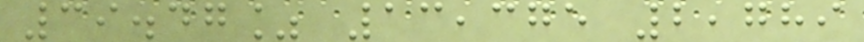39.47% 13,375 2,789
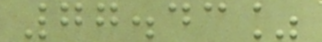77.43%
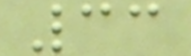33
